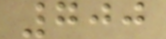700
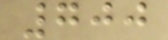700
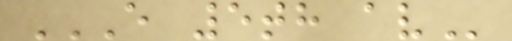E 5TH AV
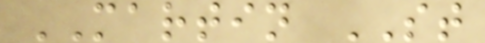MARTIN ST
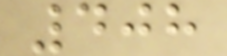408
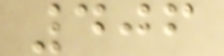406
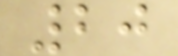20
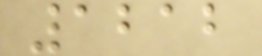1212
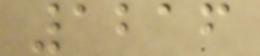1216
